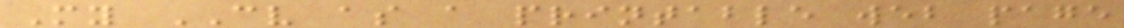My CV as a printable web page
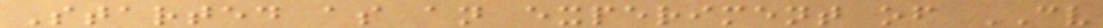Started as an experiment of CV
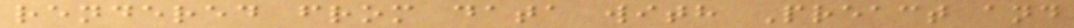rendered from data with Preact and
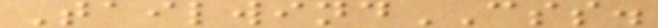TailwindCSS.
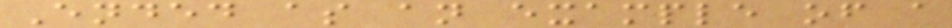Ended as an example of a
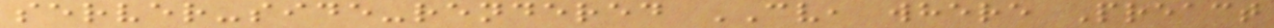server-side-rendered CV, where Preact
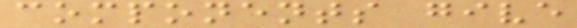components give
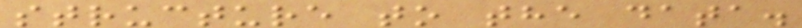structure to the data.
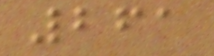261
